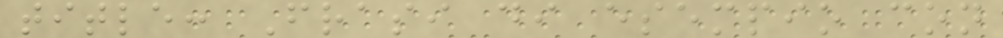title: Frasi di esempio con
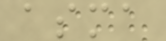asma
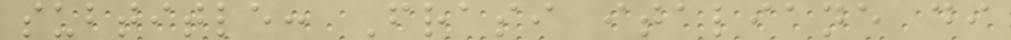subtitle: Frasi italiane di
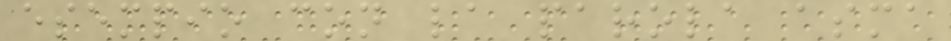esempio con la parola asma
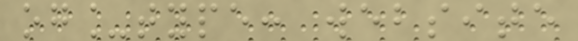og_type: website
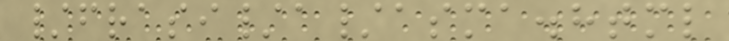/frasi/a/asma.html
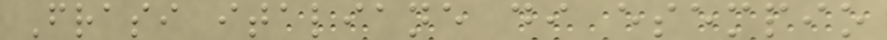Frasi italiane di esempio
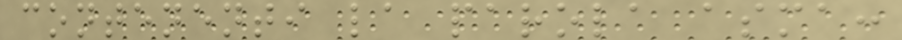contenenti la parola asma:
